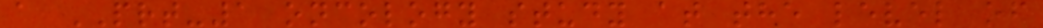a PRT-1 oncology study at the level of
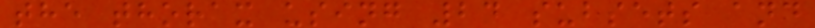the thorax using 24 subsets and
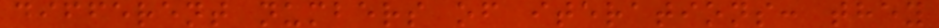different numbers of iterations: they
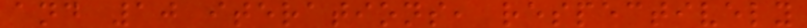and 10 iterations, respectively
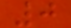0
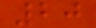20
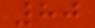80
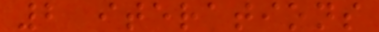2 iterations
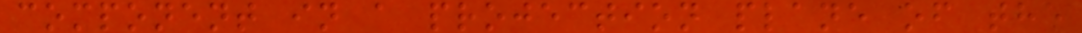component in a projection plane of the
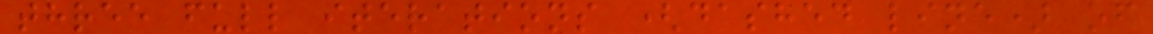three full iterations (dashed line) of
